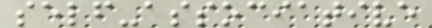self-associative
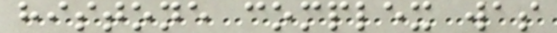histone complex was
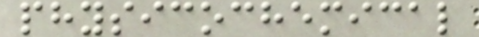physicochemical
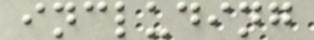including
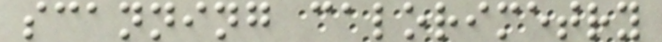scanning calorimetry
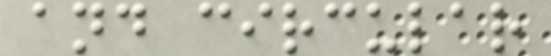and circular
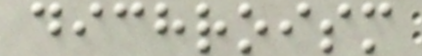dichroism
